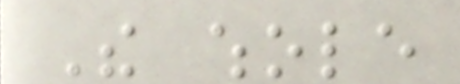The whole
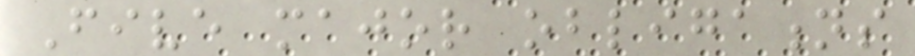Five major obligations
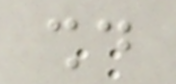should
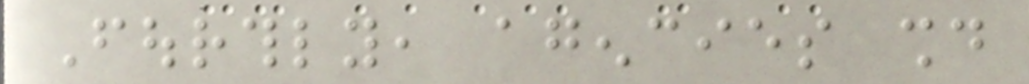Fourthly, agencies should
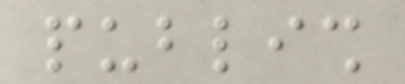publish
